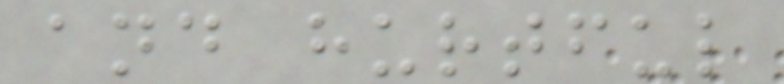and hurtful
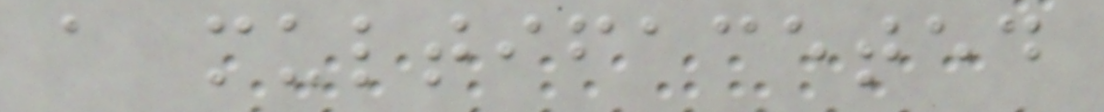a multifaceted
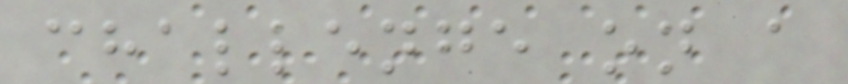challenge on a
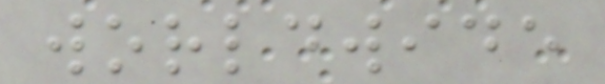worldwide
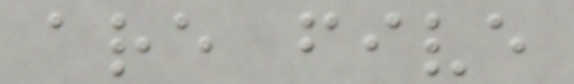are five
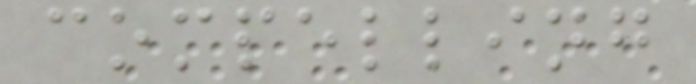compelling
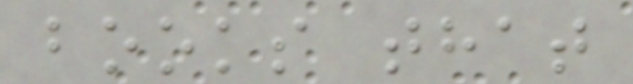books that
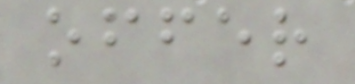offer
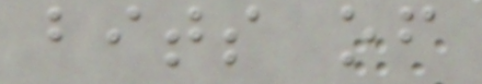bits of
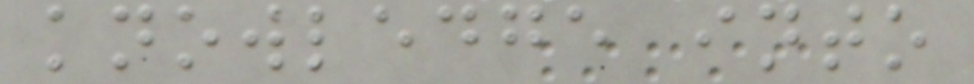knowledge into
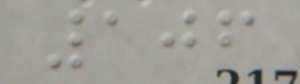106
